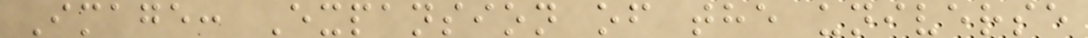Image: Expansion of the universe
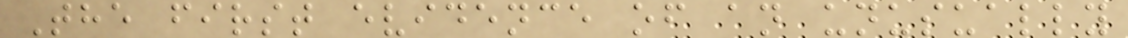The first evidence of an unusually
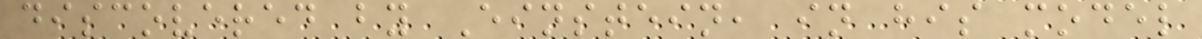discovered by Einstein, in his model
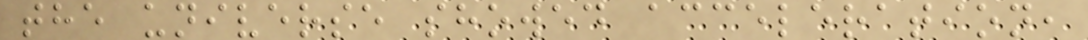the universe showed acceleration,
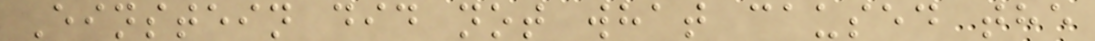Einstein did not what caused the
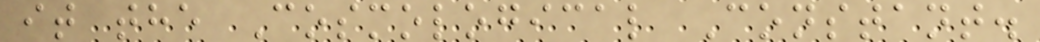it the Cosmological Constant.
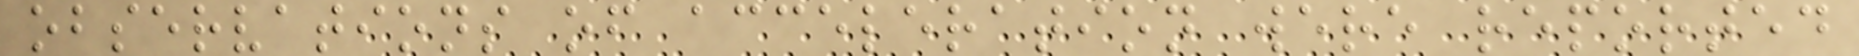observations of acceleration were reported
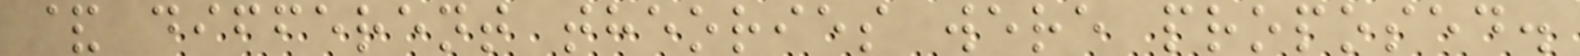& different theories were proposed.
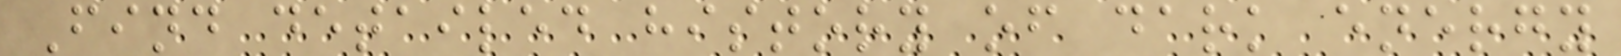Find detailed history of dark energy
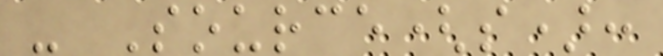- Source(s):
